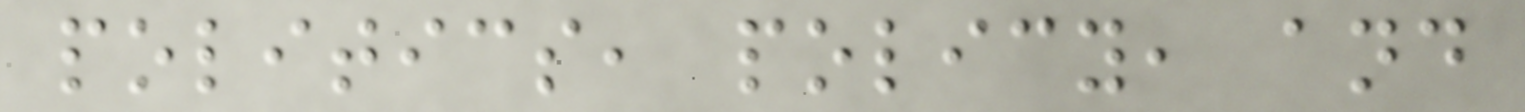politics, policy, and
